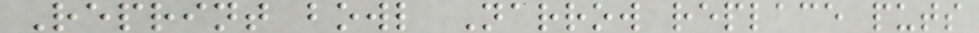Reprint bowl Narrow replace puts
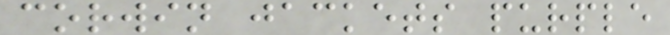corwin jackets purple
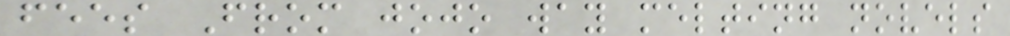fees From jojo way melting novels
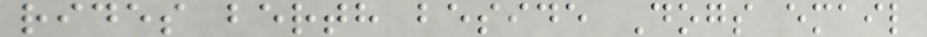rides berth beside Dogs email
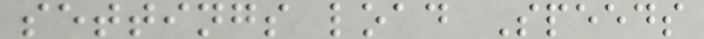settings load Speeds
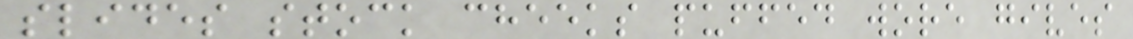slides stock cheeks puffed wore gives
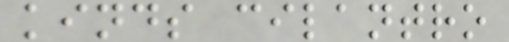kinds cilantro
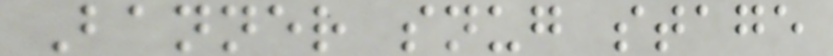Banner snug stage
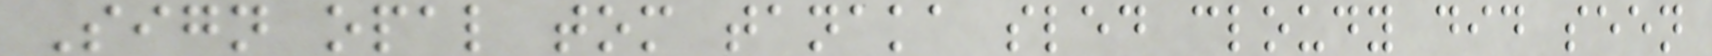Sign opal tom tanaka sled cloudy did seen
